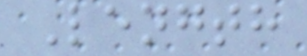Length
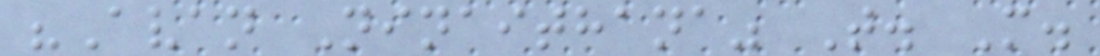"Avan Ninaithana" T. M.
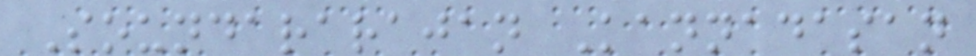Soundararajan Kannadasan
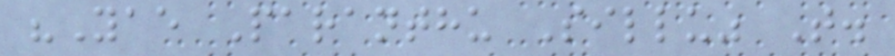"Yae Paranthu Sillu" T.
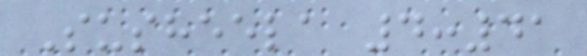Susheela 4:41
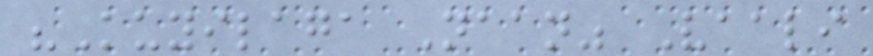"Kuyilaga Naan" Vaali
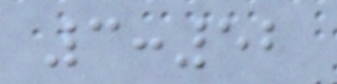3:52
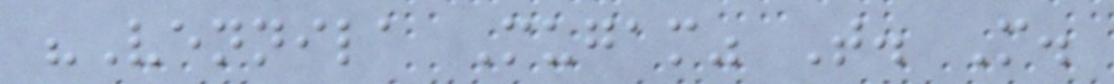"Vennila Mugam" T. M.
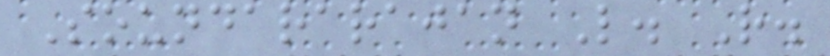Soundararajan L. R.
